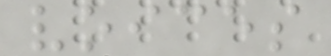voices
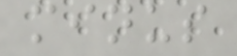minus
